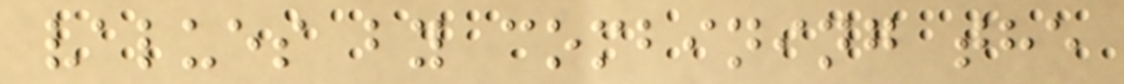values by combining the
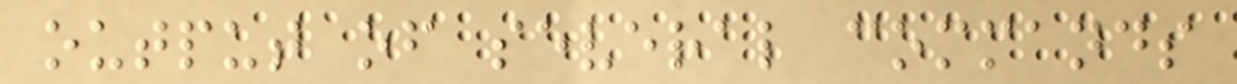output of several commands
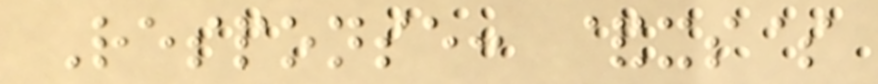Response: &xs$
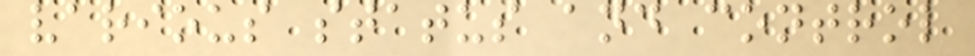various status and control
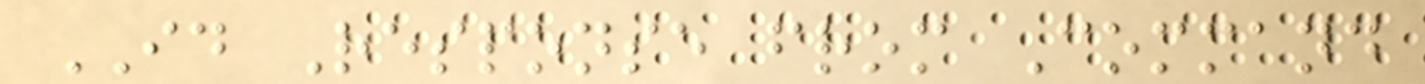ID Response from Command
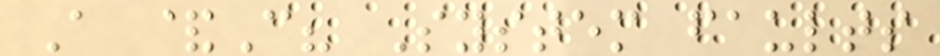A &C? System faults
